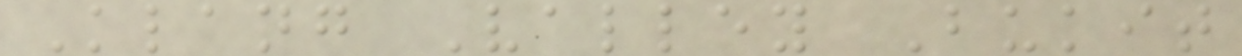Klang Valley Bukit
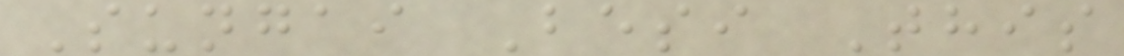Sungai Besi This
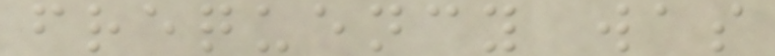frequency was
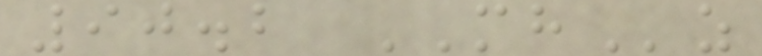90.2 MHz
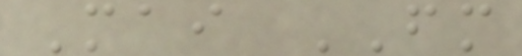Mai FM
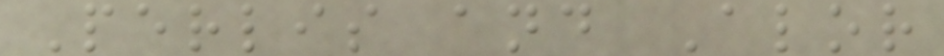Perlis and Alor
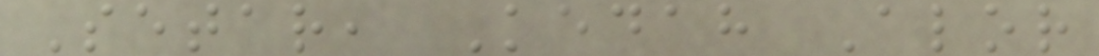Setar, Kedah Alor
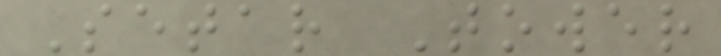Setar Tower
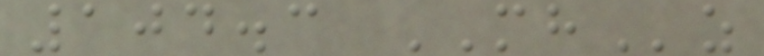104.3 MHz
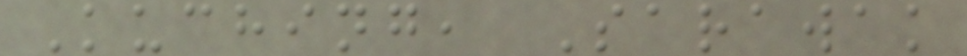Kuching, Sarawak
